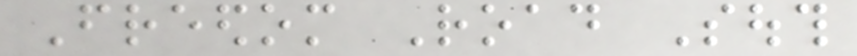Freedom Road South
